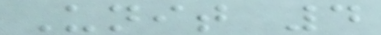Unit 4
